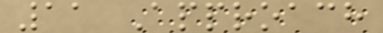11 Approach
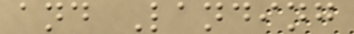and Landing
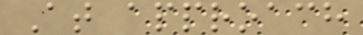At approach
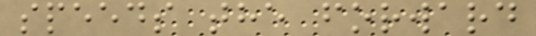speeds the forward
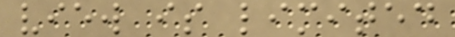view is limited
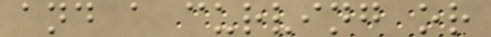and a curving or
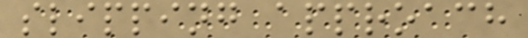slipping approach
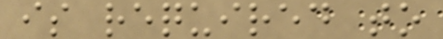is required to
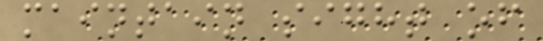maintain sight of
